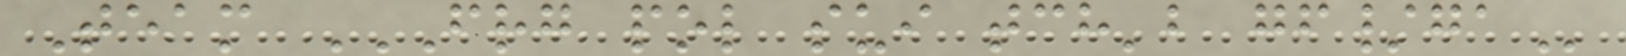Team FRG POL SUI TCH'B GF/GA
